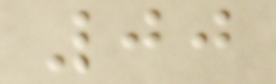00
